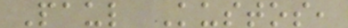Paul Kustos,
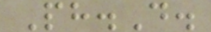Ph.D.
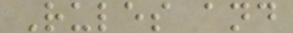Rules and
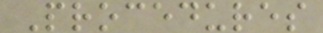Procedures
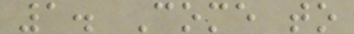1. Come to
